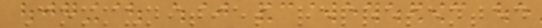Communities represented
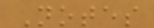Notes
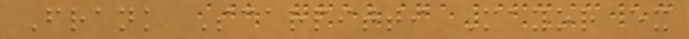Frank Scarpitti Mayor ex
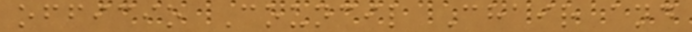officio Council Chair and
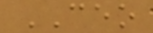CEO
